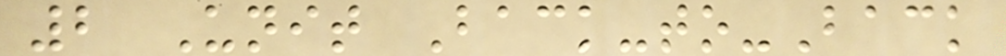2 Unit Back-to-Back
